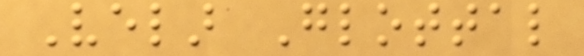Velar Glottal
